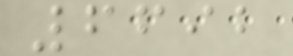6692
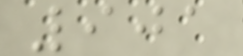901
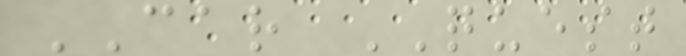CAR QUEST
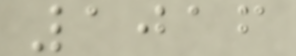1016
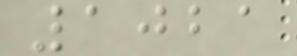1021
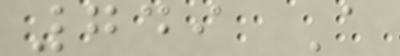749 A
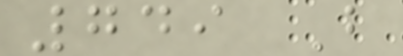749 B
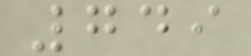749
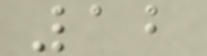12
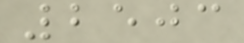2503
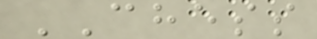CHESS
